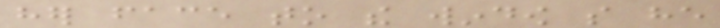her face to the window so he
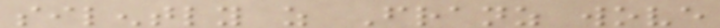silently as Franz wove
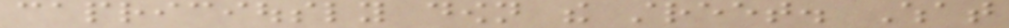capriciously down the street. What
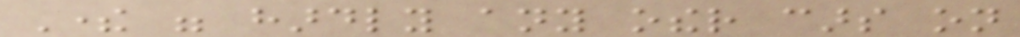There were hardly any other cars on
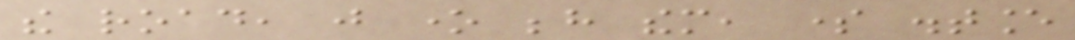the road, just one behind them, some distance
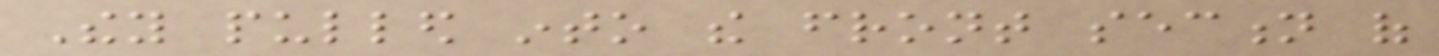They pulled into the front section of
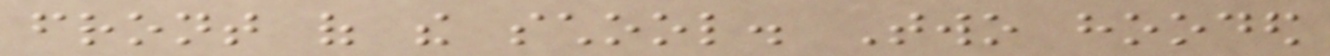front of the school. Two hooded
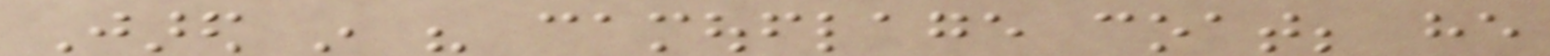Jared in his camouflage coat; he
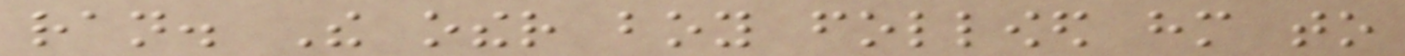ran. The other boy followed him to
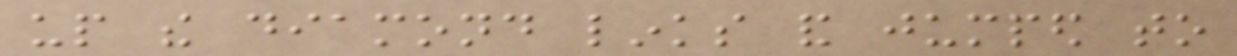up the diamond links and jumped to
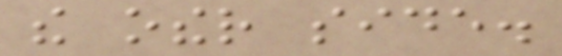the other side.
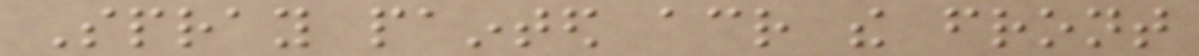Spray painted across the front
